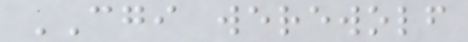CGI werewolf
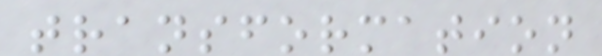transformation
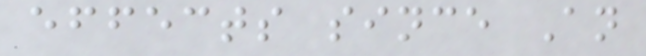effects since An
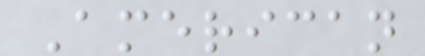American
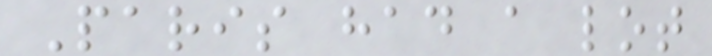Paris had a lot
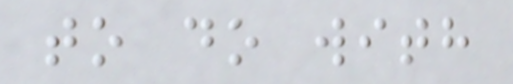to do with
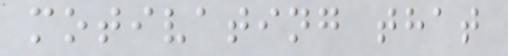motivating that
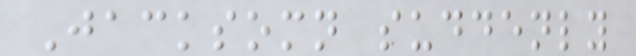Jacksomn suddenly
